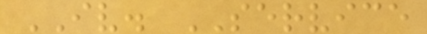IV. SERVICE
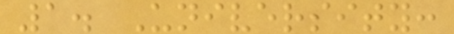1. University:
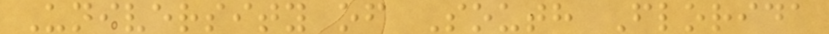University of South Florida
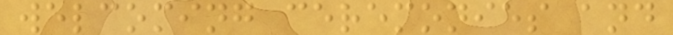welcoming ceremonies and
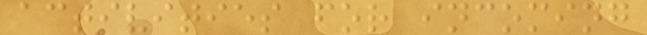activities for incoming
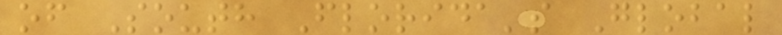of South Florida's Global
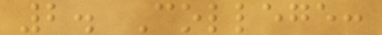2. College:
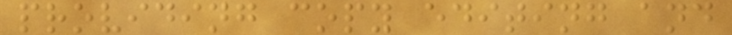providing copy editing and
